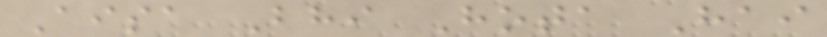Aisa Bhi Hota Hai
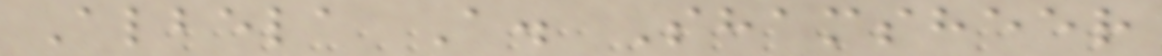Albela A. Shamsheer
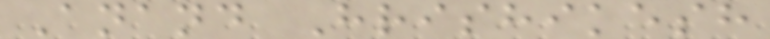Anand Hrishikesh
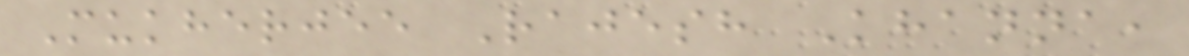Mukherjee Rajesh Khanna,
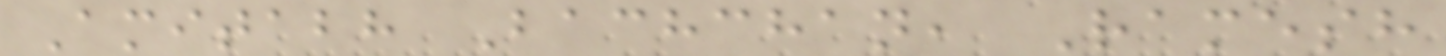Amitabh Bachchan, Ramesh
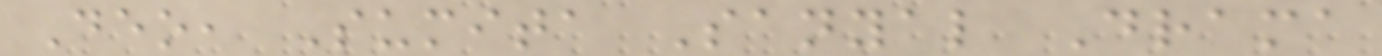Deo, Sumita Sanyal Drama
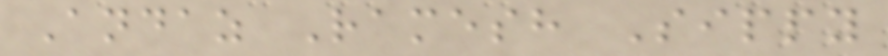Andaz Ramesh Sippy
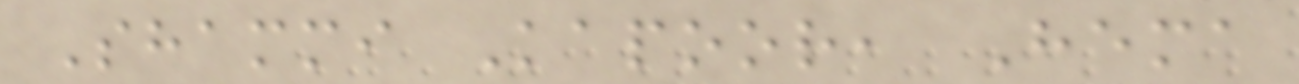Shammi Kapoor, Hema
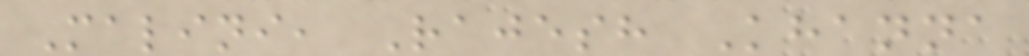Malini, Rajesh Khanna
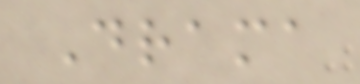Drama
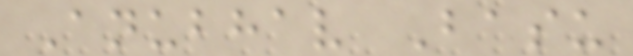Anubhav Basu
